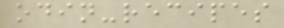odin-recipes
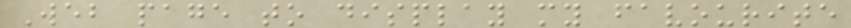Web page to display my favourite
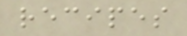recipes
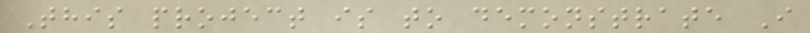This project is to demonstrate I
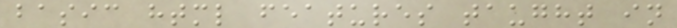basic html features taught in
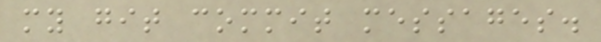my git commit messages.
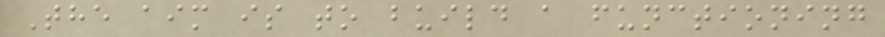The aim is to build a functioning
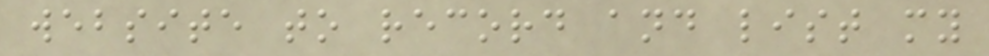website to record and list my
